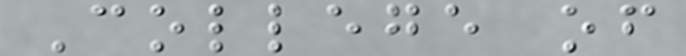College of
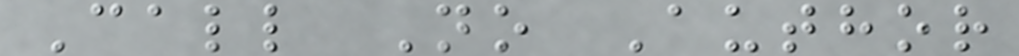Call No Author
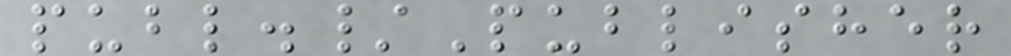publ./Publisher
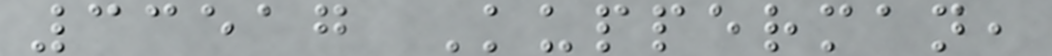33517 Kupperman,
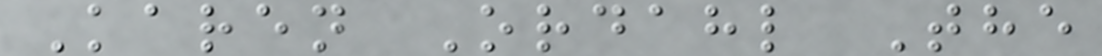Karen Ordahl The
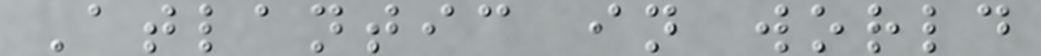Atlantic in world
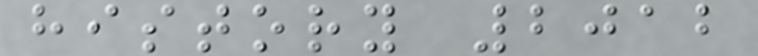history 2012
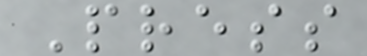Press
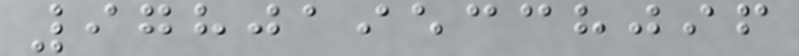9780195338096
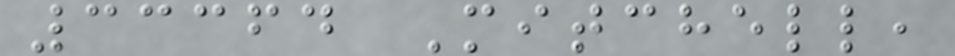33364 Mitchell,
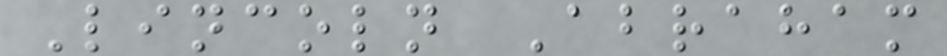Lincoln Abraham
